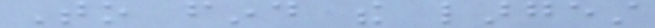To find the largest
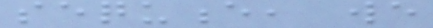sequence, we
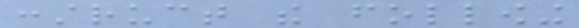construct the following
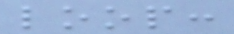loop:
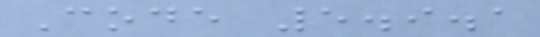Code 5.9.1
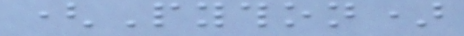(Python)
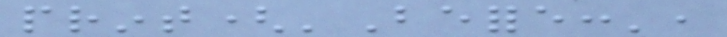print('Before:',
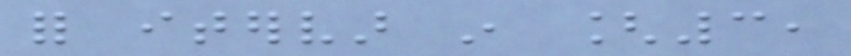for itervar in [3,
